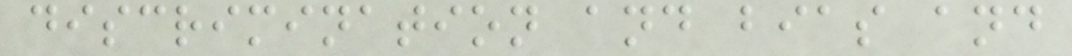discrimination and bias and
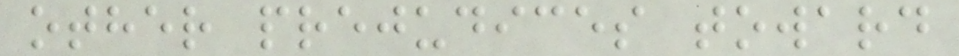other prejudices toward
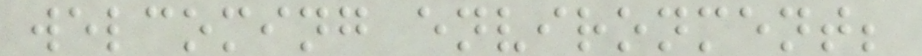welcoming environment;
